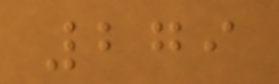279
